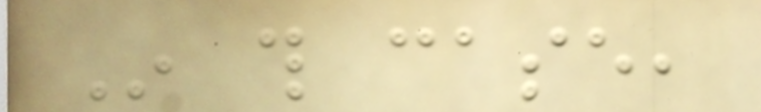In this case,
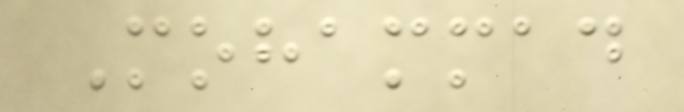Mohammad
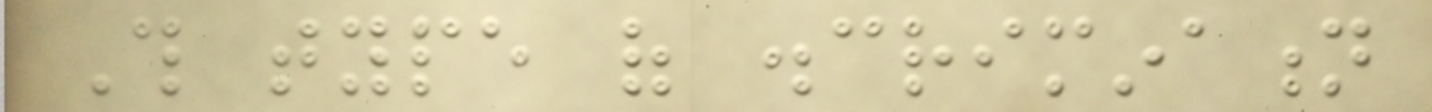This type of discrimination
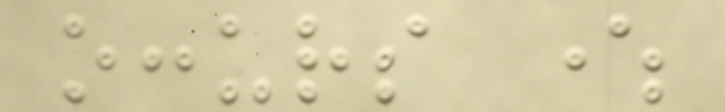occurs where
